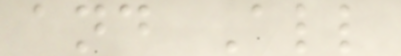and All
